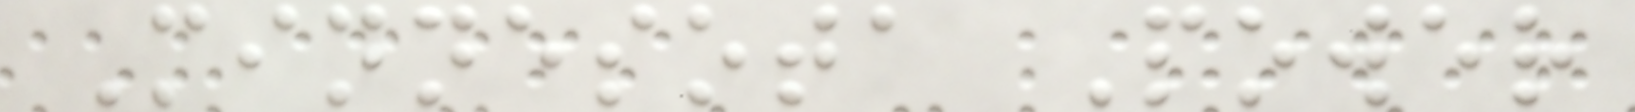Minnesota Power
